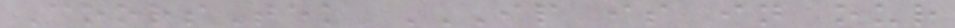CoorsTek IP IS IN OUR
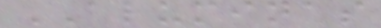ALUMINAS
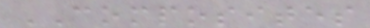COMPOSITES
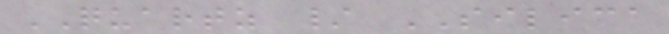QUARTZ / SILICA
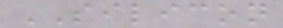SILICON
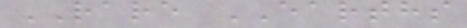RARE EARTHS
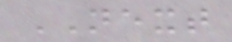NEXT
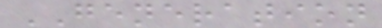GENERATION
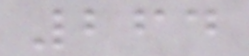264
